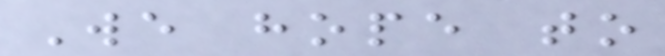We hope to
